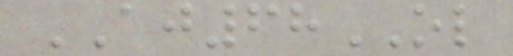AJ68OL
